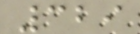329
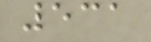531
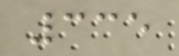335
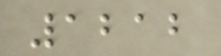1212
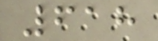618
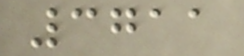3711
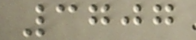3707
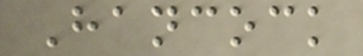Hancock
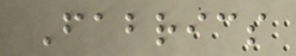Fabrics
